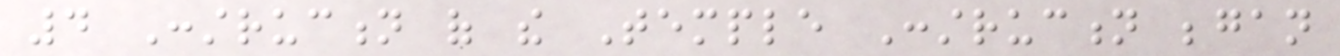4 Construction of the Temple Construction began
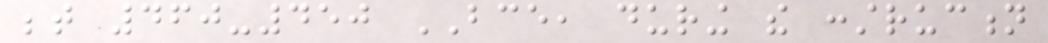between 460-450 BCE, during the construction
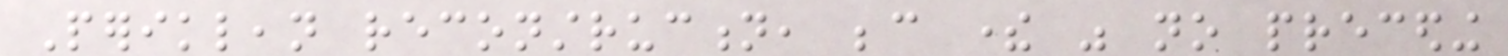Periklean reconstruction, because there was no preceding
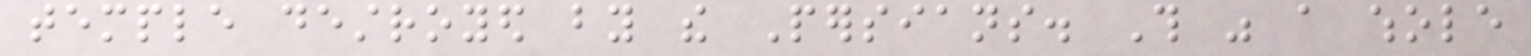temple destroyed by the Persians. This was a whole
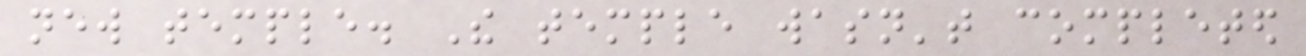new temple. The temple wasn't completed
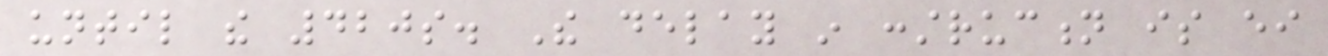until the 420s. The delay in construction is either
